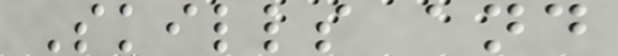Skills and
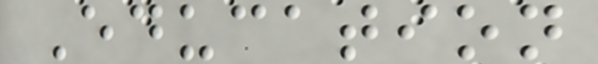Education
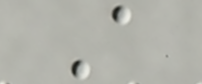A
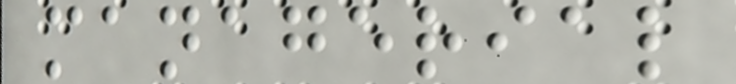managerial
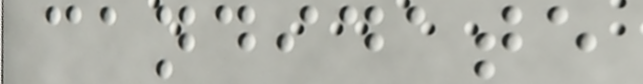candidate
